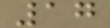17
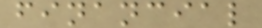financial
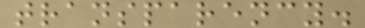transparency.
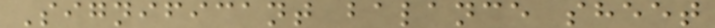Significant balance sheet
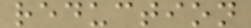reduction
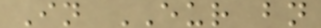In EUR bn
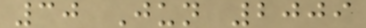30 Jun 2009
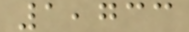1,733
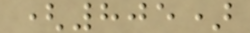(805)
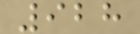928
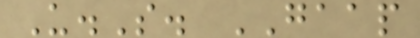U.S. GAAP
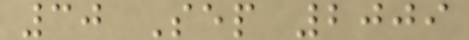30 Sep 2009
